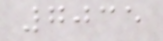7035
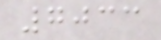7033
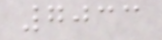7033
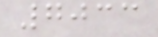7033
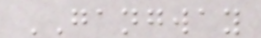GANGWAY
